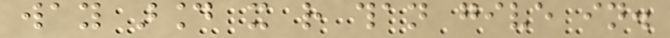way around it rather than give in.
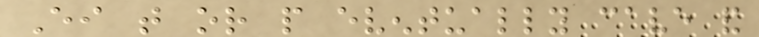Either that or people eventually cave and
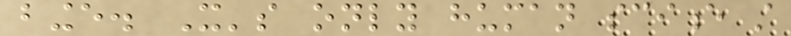binge. It's only human science still
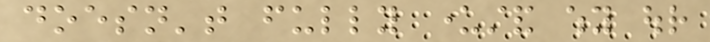doesn't fully understand why our
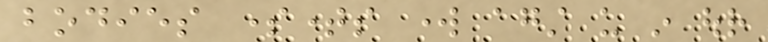bodies sometimes work against us in our
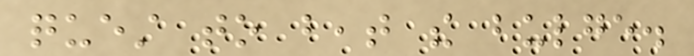quest to beat the bulge.
